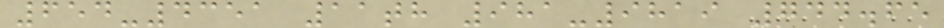654-4351 11th 981-9819 744.65
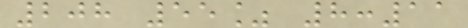208 55% 8:11
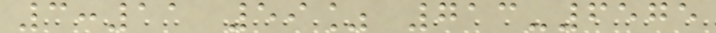3:11 59% 713-6575
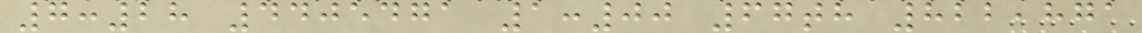7:28 4405471 1:00 67th 822,871
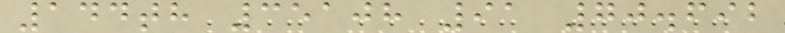144th 35108 91 70.692
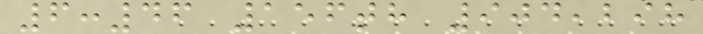6:46 156th 904,298
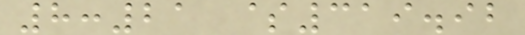8:21 $319.92
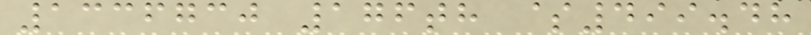1336730 176th $499.48
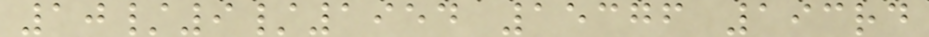10/9/1954 15376 193rd
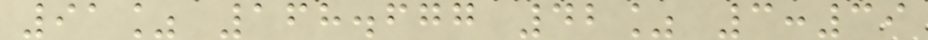91% 168.677 42% 3:39
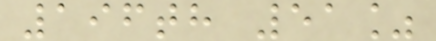196th 51%
